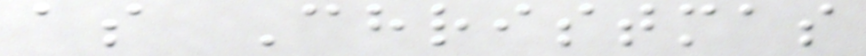as Christmas
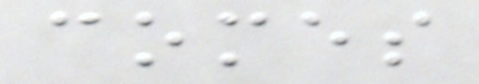comes
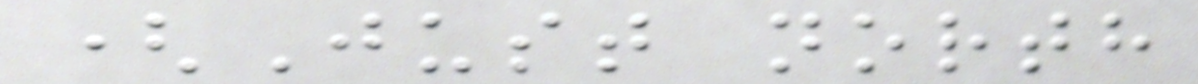(Just north
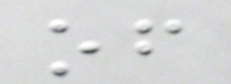of
